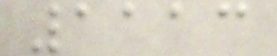1113
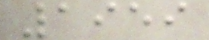1959
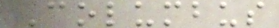Columbus
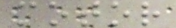motor
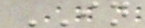IN
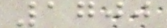1700
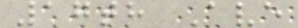17th Ave
